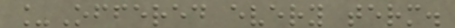_Offered every term.
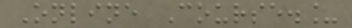Online Course._
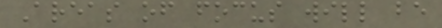Areas of focus will be
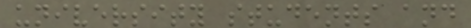university students and
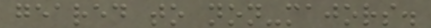geared to non-majors.
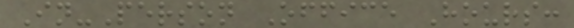In-Person Office Hours:
